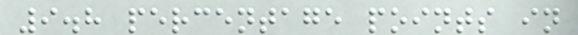9.8 percentage points in
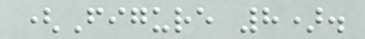(Figure 8).
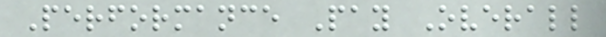Performance Pay Overall
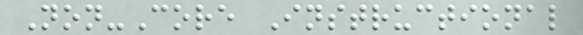Non-Core Instructional
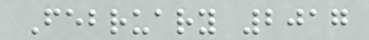February 2017
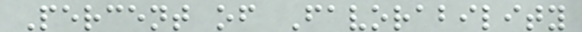Percent of Favorability
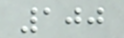100
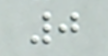0
